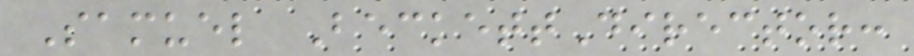Samuel BeckettDirector:
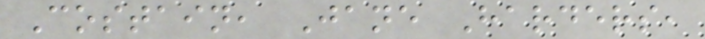Costain, Jane Harders,
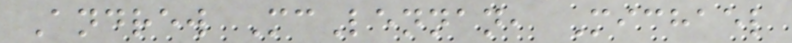Andrew McLennan, Michael
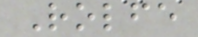Rolfe
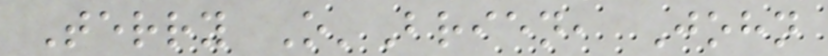Terry O'Brien, John
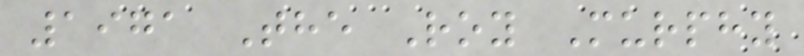1971 The Roy Murphy
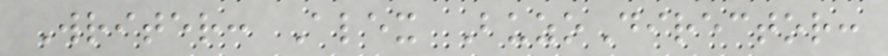Writer: Alex BuzoDirector:
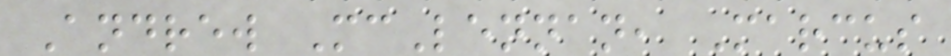Andrew McLennan, Marcus
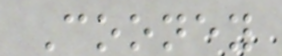Cooney
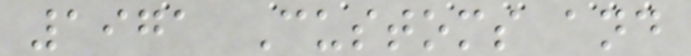1971 Customs and
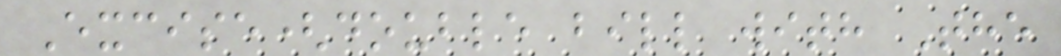Excise(double bill with The
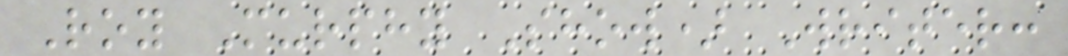Roy Murphy Show) Writer:
